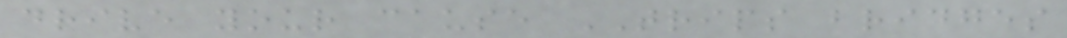drive your cause TRIPS bridges
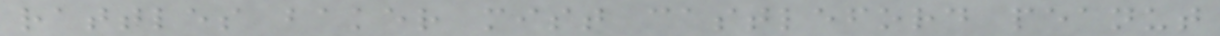rattles baker mist castleford peanut
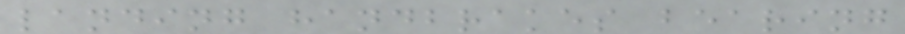landing handbrakes bearing
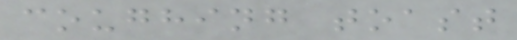coughing toast
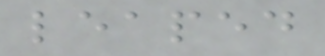leaped
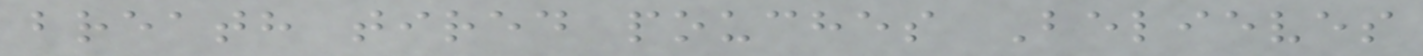breath tired pouches Believes
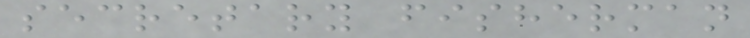secretary fisherman
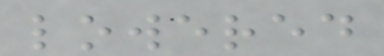lowered
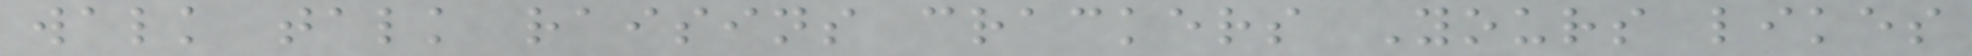walk talk raisins crackers Yours likes
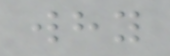why
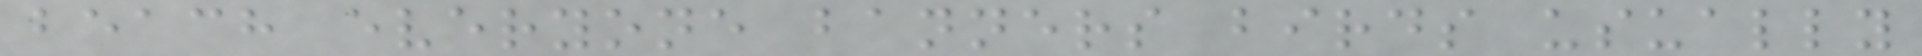beach everyone banners birds usually
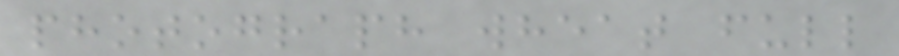photograph wheat full
